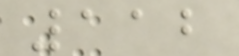112
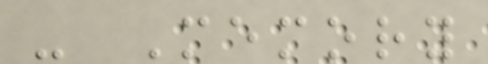- Memory
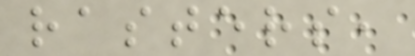rasters,
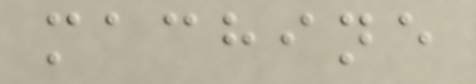machine
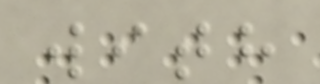with
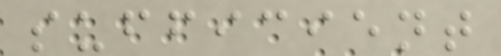sufficient
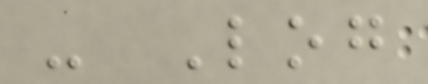- Log
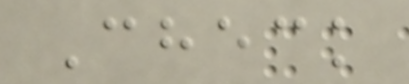Check
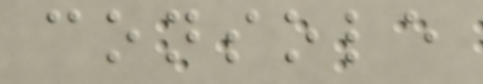console
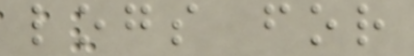logs for
